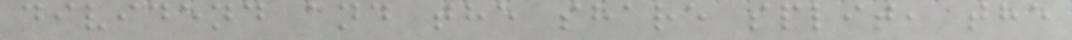dividend and the share split, the
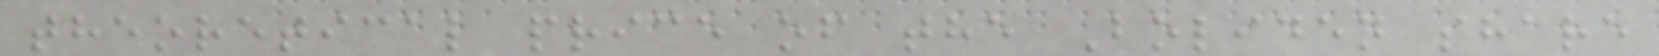theoretical price of the Boliden share
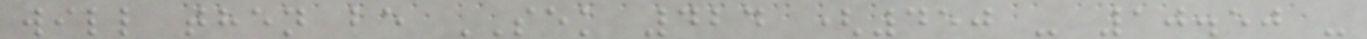will then be SEK 424 (450 - 10.50 -
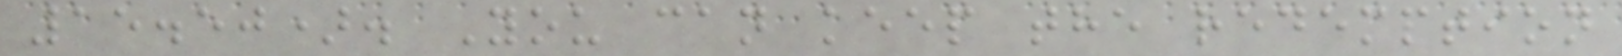15.50). You can keep the redemption
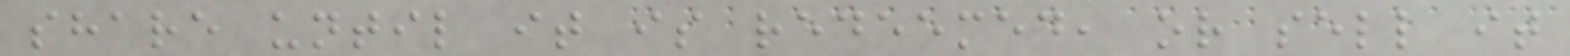share until it is redeemed, or sell it
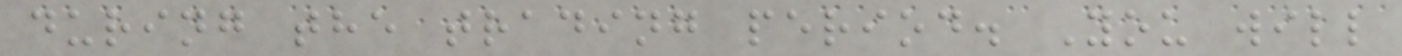during the trading period. You will
